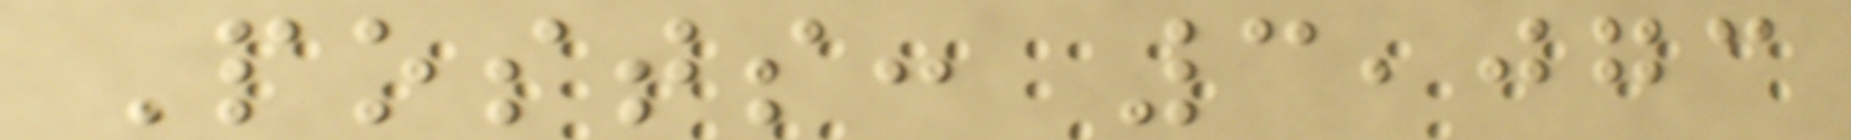Posts: 3,073
